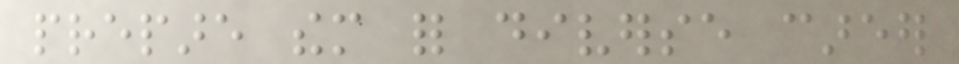prepare them for diverse career
